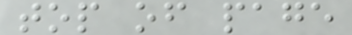top of page
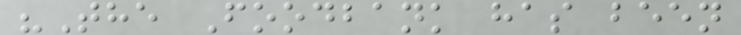"The Foodbank has been
